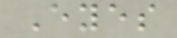Eyes
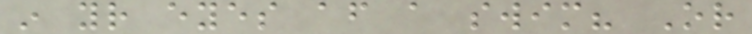in your eyes after a swim? Or
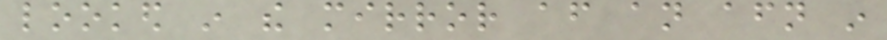looked in the mirror after an afternoon in
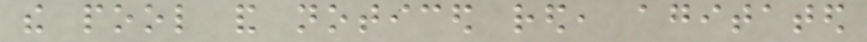the pool and noticed red, agitated
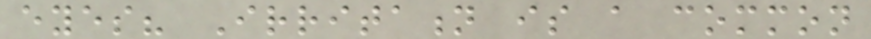eyes? Irritation is a common
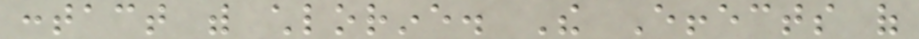contact with chlorine. The Effects of
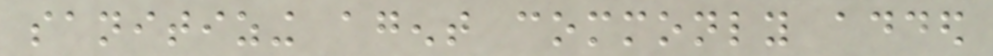sanitizing agent commonly added
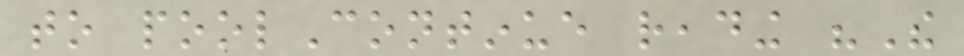to poolContinue reading "The
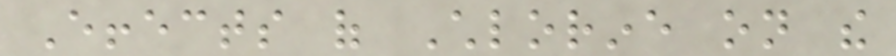Effects of Chlorine on the
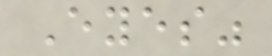Eyes"
